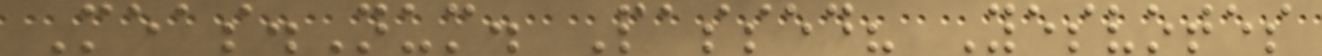Meas.Num. Passed? Yesvotes
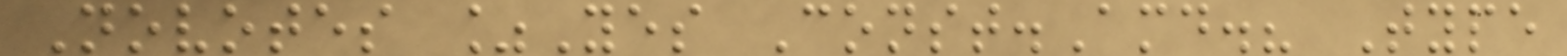Novotes %Yes Const.Amd.? Type
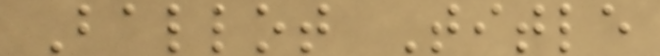Ballot Title
